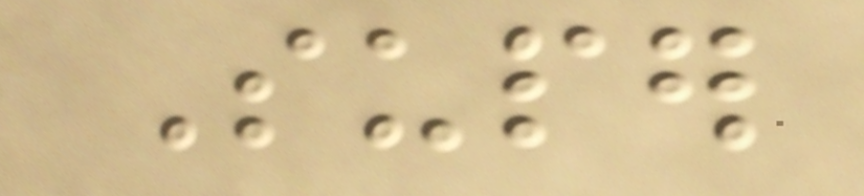Super
